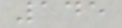145
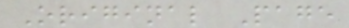Original Page
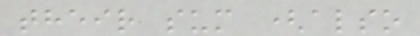their sum (also
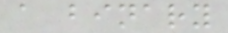a binary
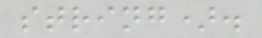string).
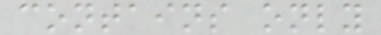contains only
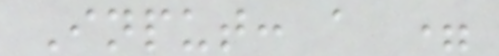Input: a =
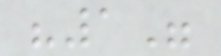"1"
